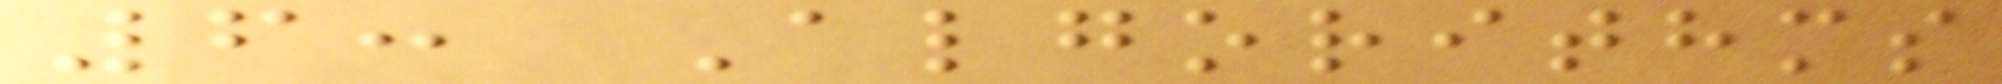6: Algorithms
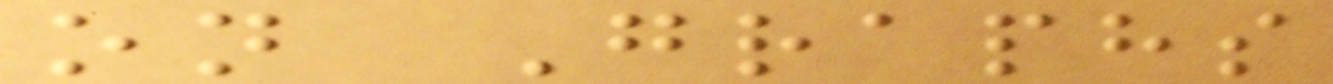on Graphs
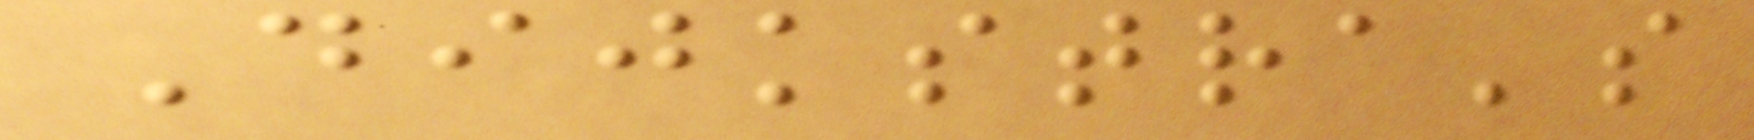Dijkstra's
